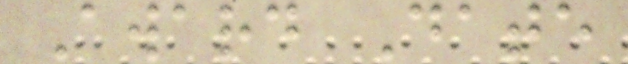Award Date
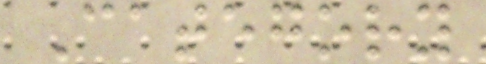Category
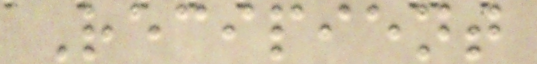Recipient
